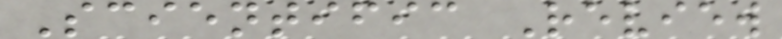Scientific Review
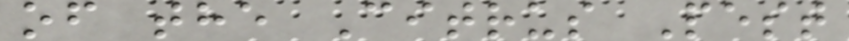of the Citrus Pest
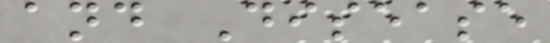and Disease
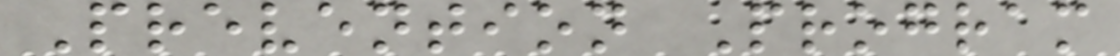Prevention Program
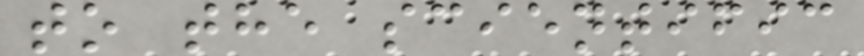to the scientific
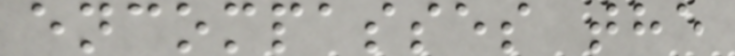encompasses the
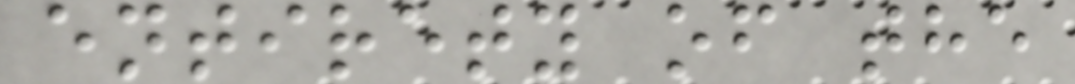entirety of the
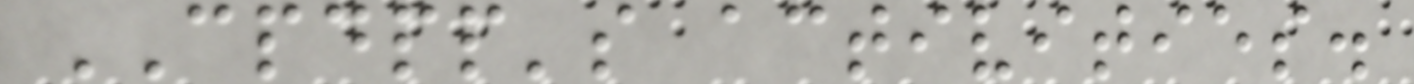CPDPP's activities.
